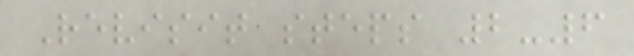Revisit steps 2-6
